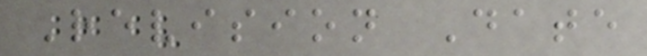Revision Date
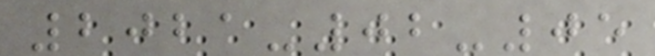2021-02-05
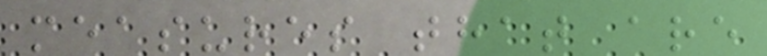measures that are
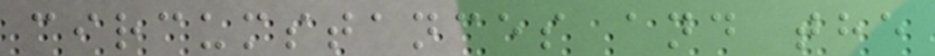circumstances and the
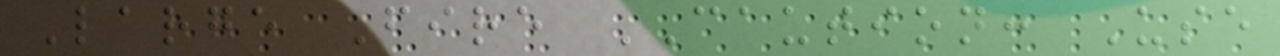Large Fire CAUTION: Use
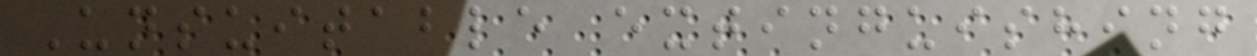Unsuitable extinguishing
